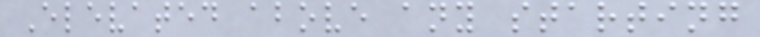Elevated above any starting
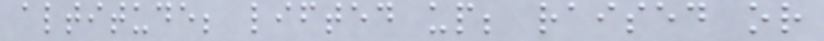altitude; lifted up; raised or
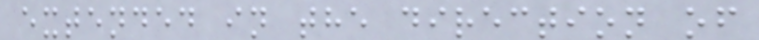extended in the direction of
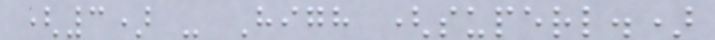(3) - High (superl.)
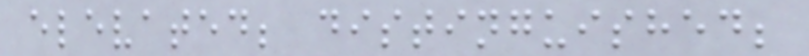elevated; distinguished;
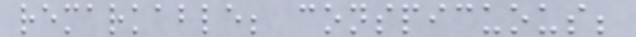remarkable; conspicuous;
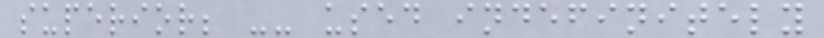superior; -- used indefinitely
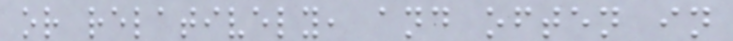or relatively, and often in
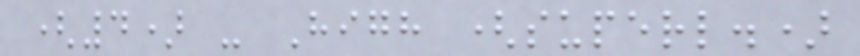(4) - High (superl.)
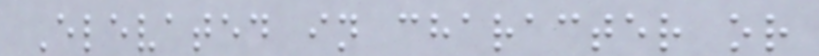Elevated in character or
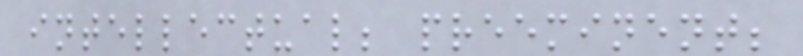intellectual; preeminent;
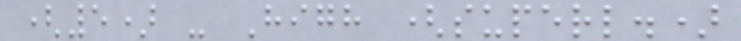(5) - High (superl.)
